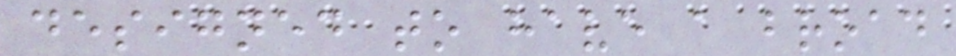designed to have a broad
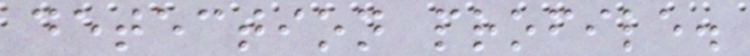detection profile.
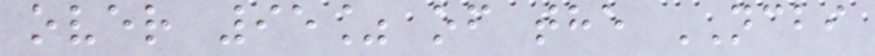over 95% of the NCBI
